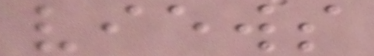views
